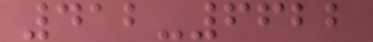412-6622
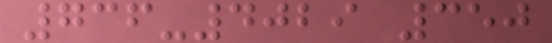736-4029 350
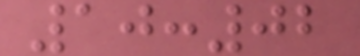10:02
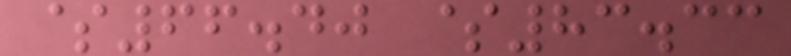$66.40 $83.33
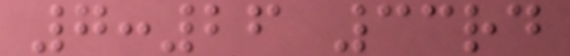7:26 33rd
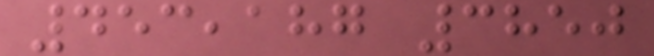453,187 3850
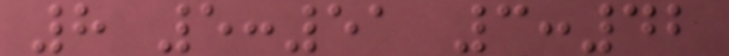8 5:51 3:42
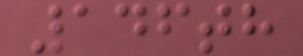146th
